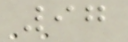97
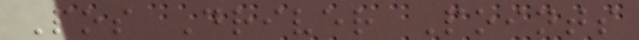Pos Driver Points
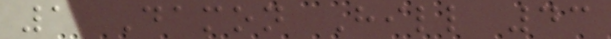1 Damon Hill 43
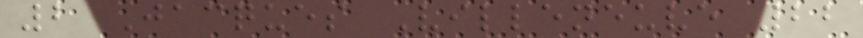2 Jacques Villeneuve 22
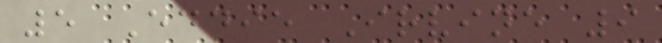5 Eddie Irvine 9
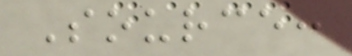Source:
